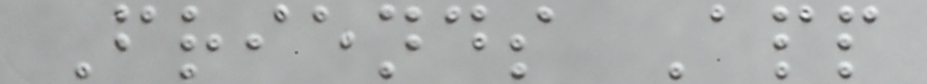Friends App
